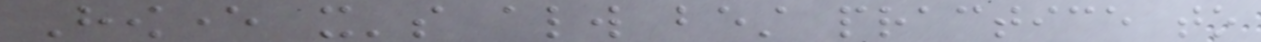However it's always best practice to
